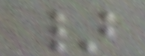}
